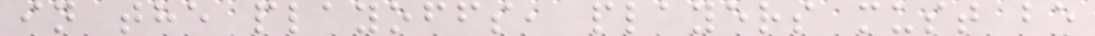in the playoffs, players must be
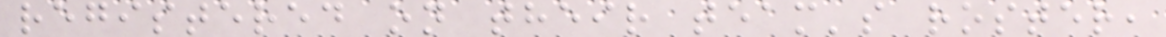registered on their team's roster,
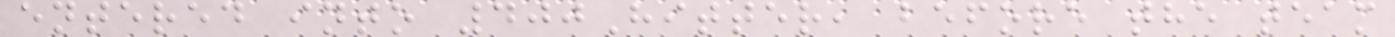entered into 400Hitter, before the team
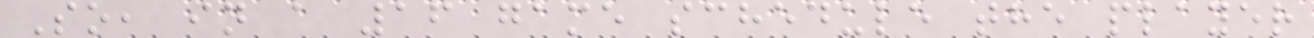So, in a 16 game schedule the player
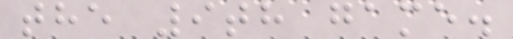the 9th game.
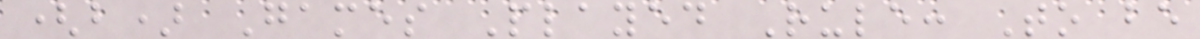(b) Games Played Rule: To be
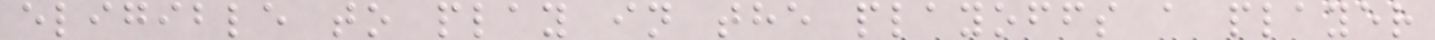eligible to play in the playoffs a player
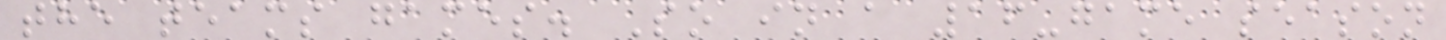the teams games. So in a 16-game season
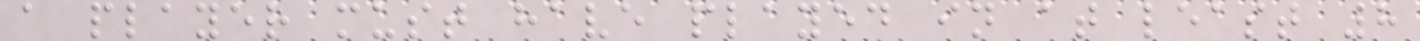a player must have played in at least 8
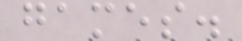games.
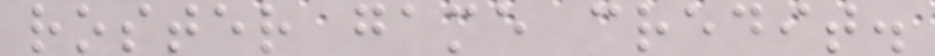roster game credit.
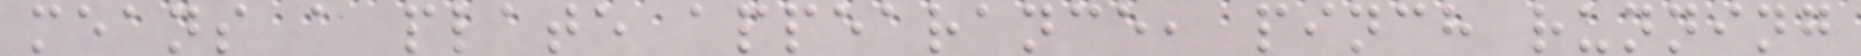means a plate appearance, pinch running
